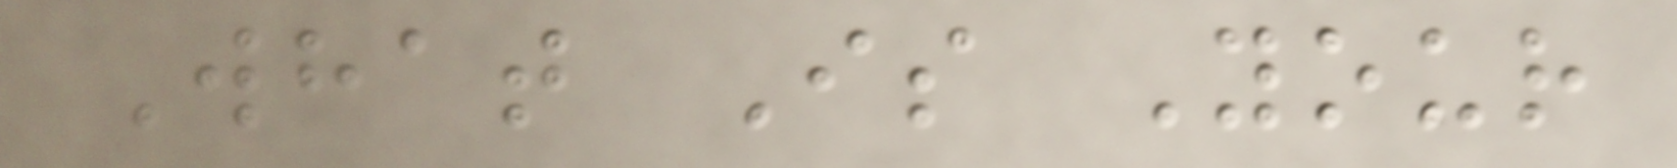What Is Your
